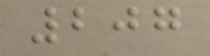207
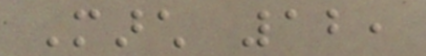March 12,
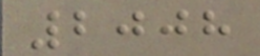2008
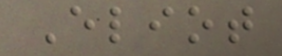Eliot
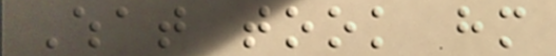What took him
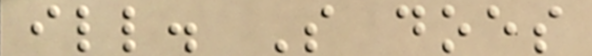ill. So does
